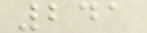241
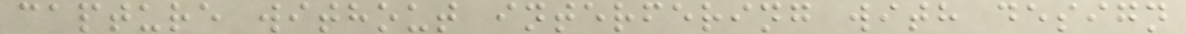capture without interfering with design
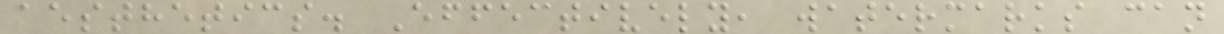aesthetics. Effectively, watermarks can
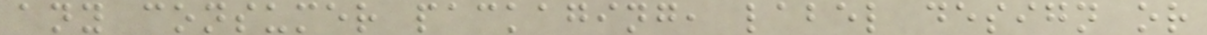any consumer packaging, label design or
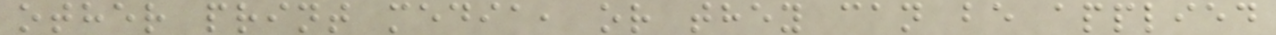other print media, or they can be applied
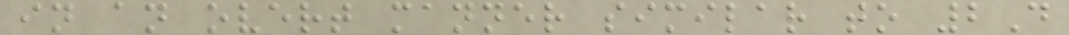in an overt manner similar to 2D
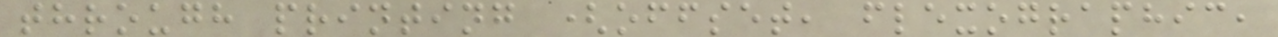through printing (offset, flexographic,
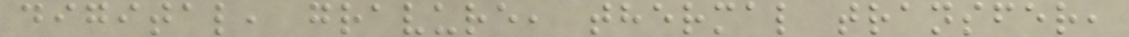digital, gravure, thermal transfer,
